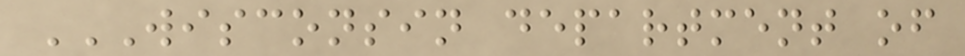WISCONSIN DEPARTMENT OF
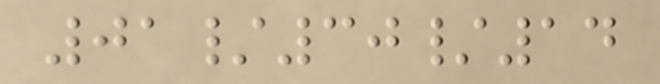01/30/14
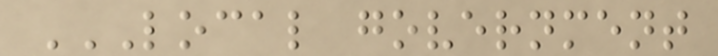LOCAL GOVERNMENT
